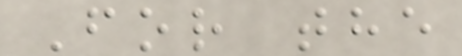For the
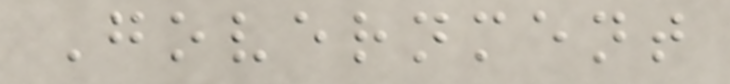Government
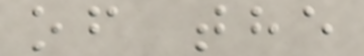of the
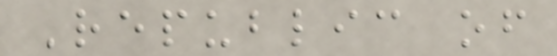Republic of
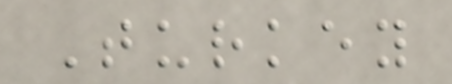Turkey
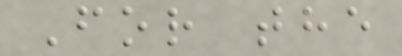For the
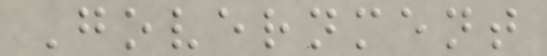Government
